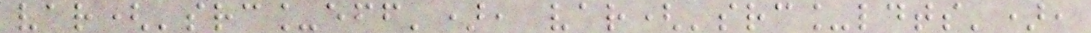var('src_eff'), var('src_ldts'),
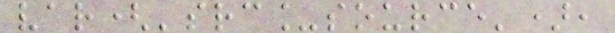var('src_source'),
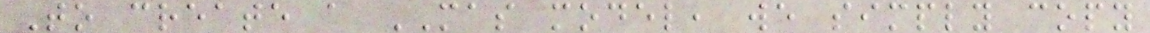To create a MAS model, we simply copy
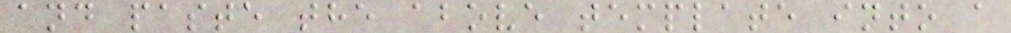and paste the above template into a
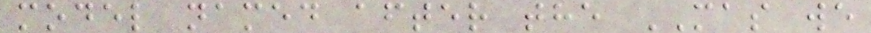model named after the MAS we
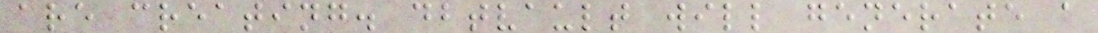are creating. dbtvault will generate a
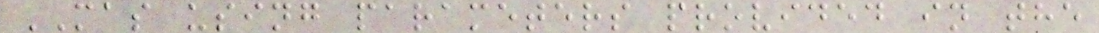MAS using parameters provided in the
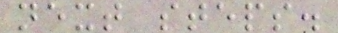next steps.
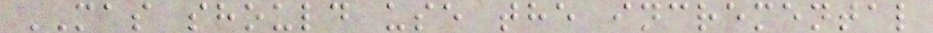MAS should use the incremental
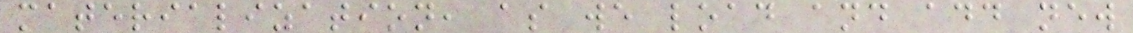materialization, as we load and add new
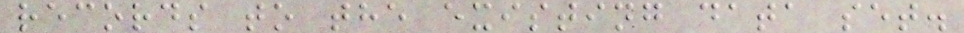records to the existing data set.
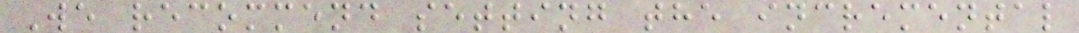We recommend setting the incremental
